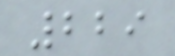229
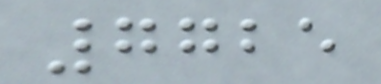7725
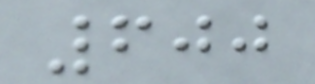600
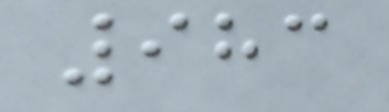983
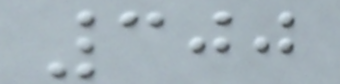300
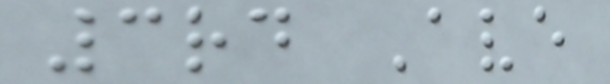3rd Ave
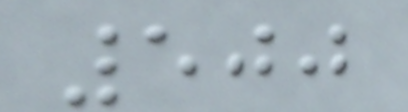500
